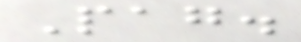Pag.
